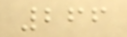266
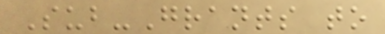Sub-Grants to
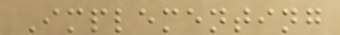Implementing
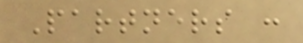Partners :
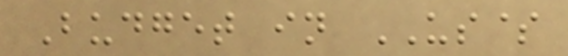Budget in US$
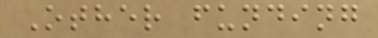Other funding
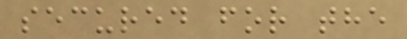secured for the
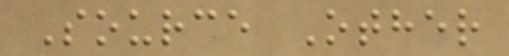Source Other
